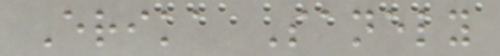Erika Sanely
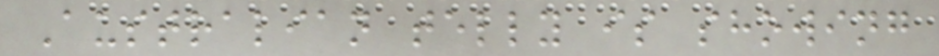Australian telly is showing
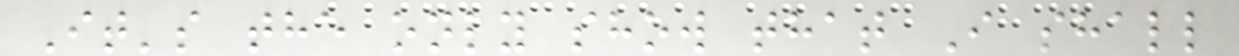It's the only show that I shall
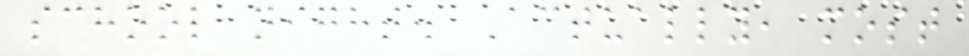school night. Actually, most
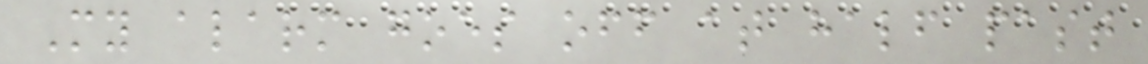My alarm goes off at half past
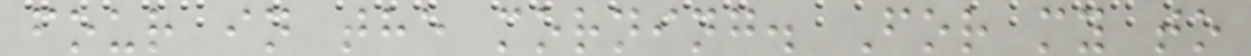four in the morning. For my to
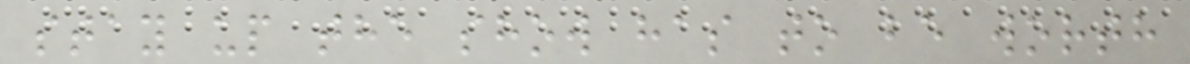stay up the show has to be worth
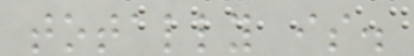totally is.
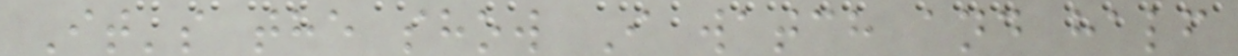It's the show I watch and half
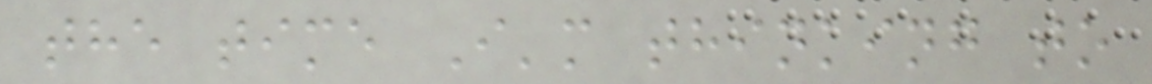the time I'm thinking to
